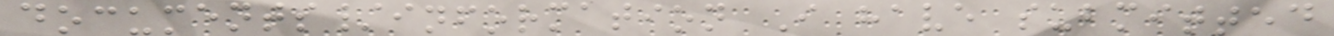documents/information I have submitted
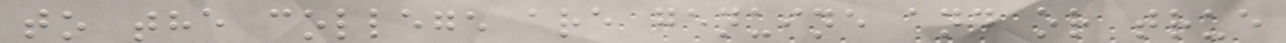to the college are genuine and or true
